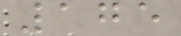175
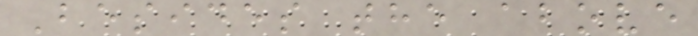Besides the above
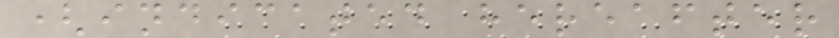(indicated hereafter
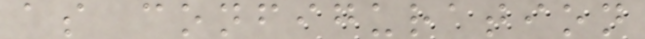as configuration
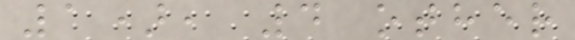1), 4 other
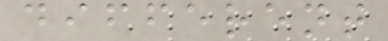different
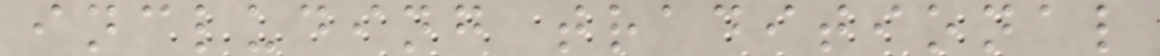including traditional
